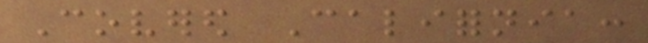Covered California:
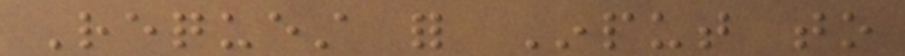Request for Input to
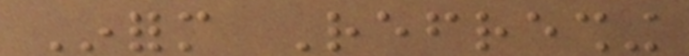Inform Refreshing
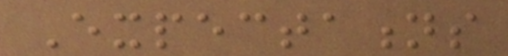Expectations
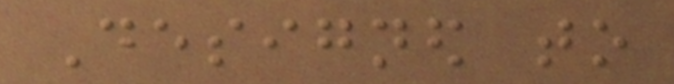Designed to
